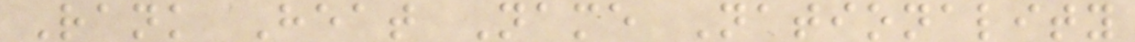Rank Heat Name Nationality
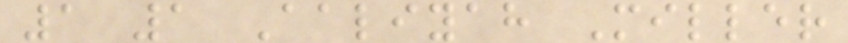1 1 Aaliyah Miller
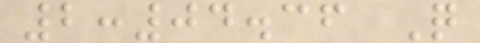2:04.36 Q
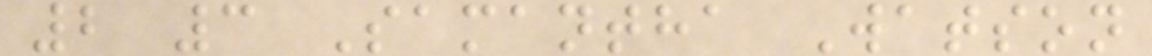2 3 Samantha Watson
